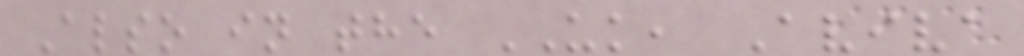Also in the UK, Aviva
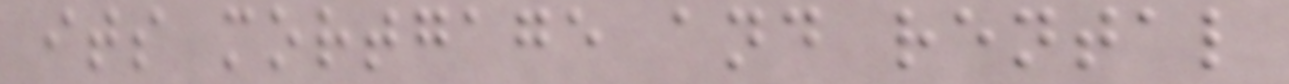its mortgage and rental
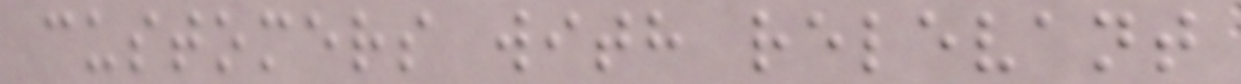customers with relevant
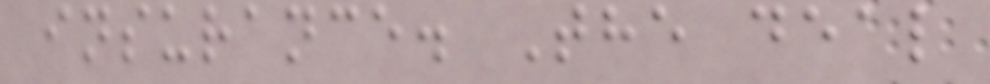insurance. The deal
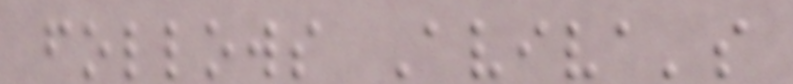follows Aviva's
